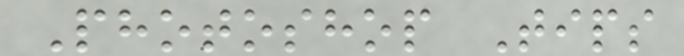Photoshop Tips
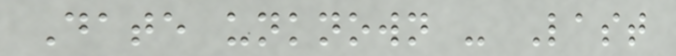Date unknown - Last
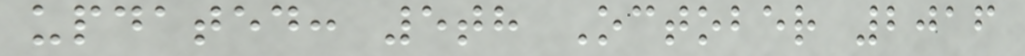updated: 5th October 2016
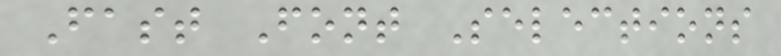Fast Font Selections
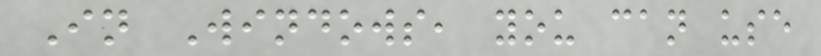In Windows, you can use
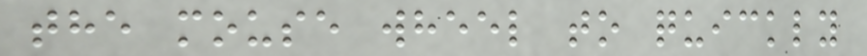the mouse wheel to quickly
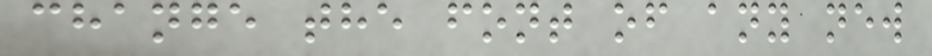change the font of any new
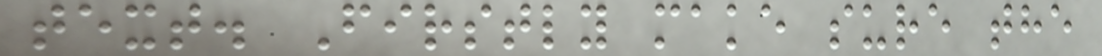text. Firstly make sure the
